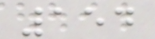154
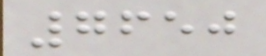7650
